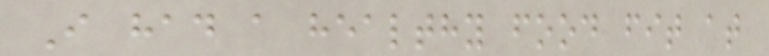I had a healthy food fit at
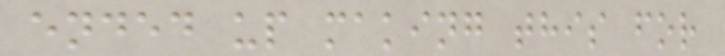ended up making this for
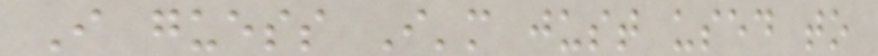I guess I'm just used to
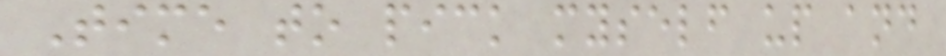Time to pick myself up and
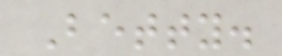Betty.
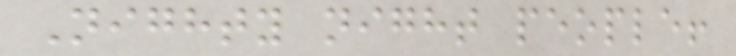Nighty night people!
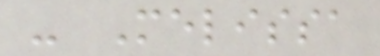- Melissa
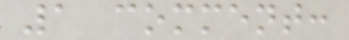1 comment:
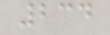234
